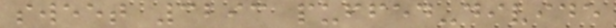sweet 3293 puffed-divide
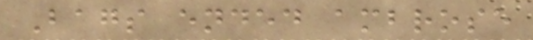Bags ended ambrose
